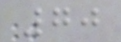70
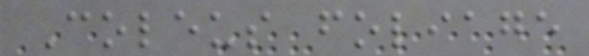Coleus foliage
